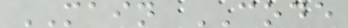MAIN CODE
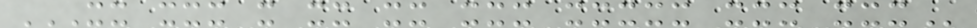XX XXX X XX XX XXX XXXXX XXX XXX
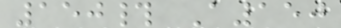150# A150
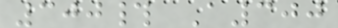300# A300
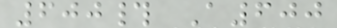600# A600
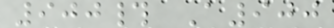900# A900
